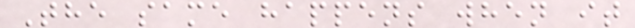The same happens when it
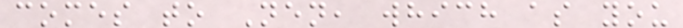comes to Nen, which as you
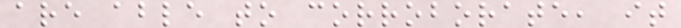are able to corroborate, it
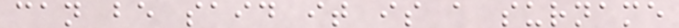can be said it is a surname
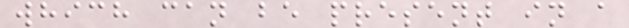which can be present in a
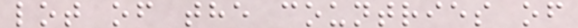lot of the countries of
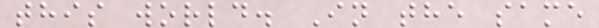this world. In the same
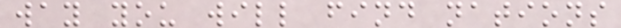way you will find nations
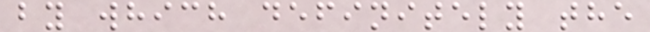by which definitely the
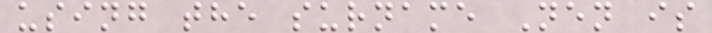using the surname Nen is
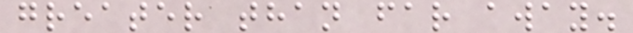greater than far away.
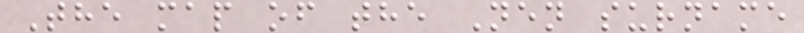The map of the Nen surname
